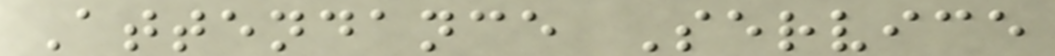Attendance Service
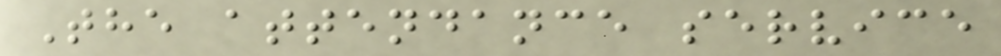The attendance service
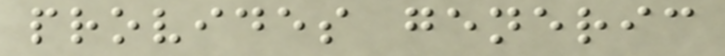provides generic
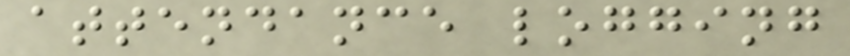attendance logging
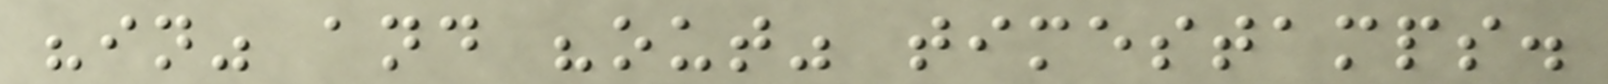"in" and "out" timestamps.
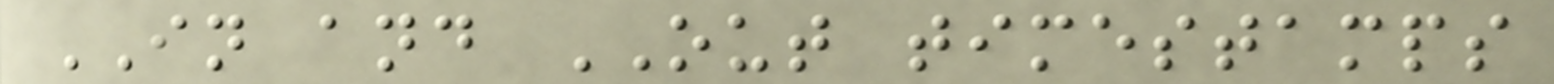IN and OUT timestamps
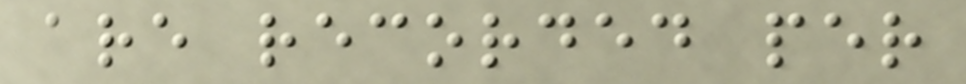are recorded per
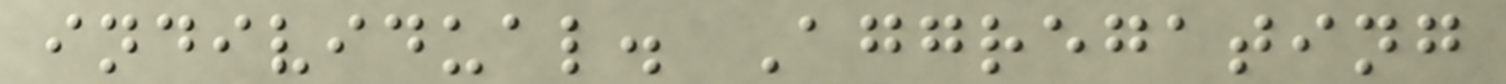individual. Aggregating
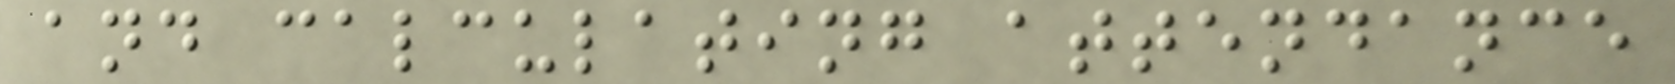and calculating attendance
